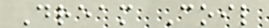Dream Coil
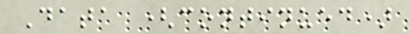Data (continued)
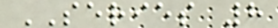SERIES 8
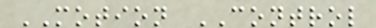MOTION CONTROL
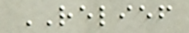RELIEF
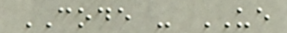CODE - UE
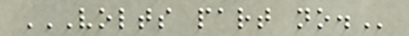VOLTS PART NO.
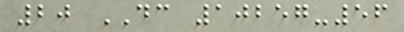20 DC 10257-56
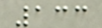133
